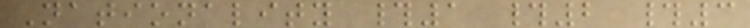Nationality #1 #2 #3
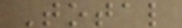Total
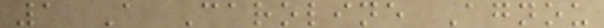1 A Caroline Agnou
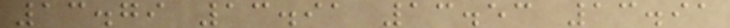13.79 13.91 13.53 13.91
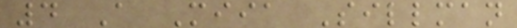4 A Miia Sillman
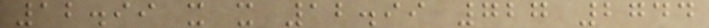12.99 x x 12.99 727 2744
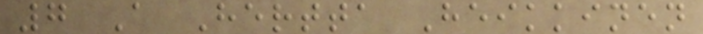7 A Hertta Heikkinen
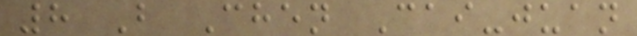8 B Chen Cai-juan
